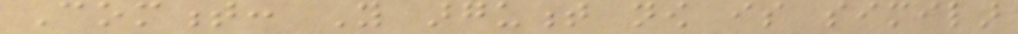Comment: You argument now is similar
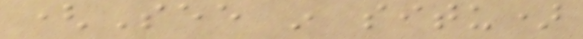(See in situ)
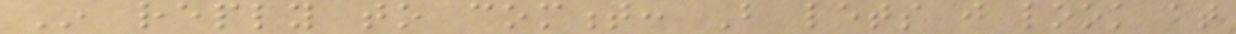In reply to comment: But lets just look at
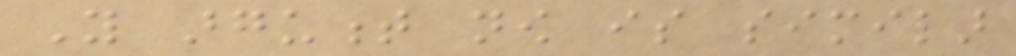You argument now is similar
